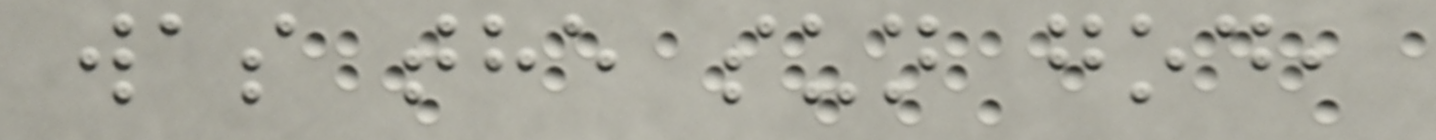was the sun god,
